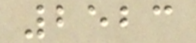2523
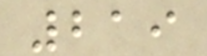219
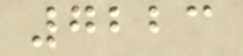7223
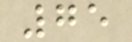75
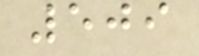509
